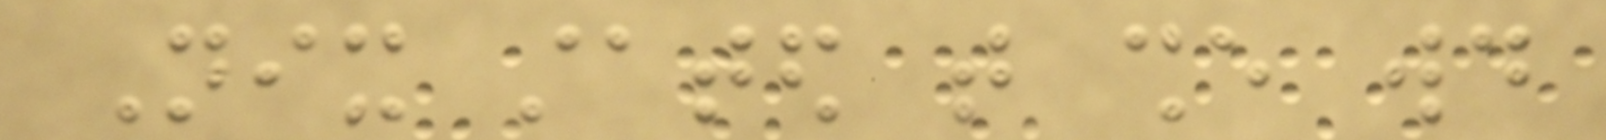Nix stated that she would
